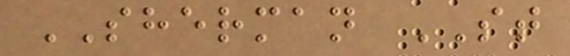SHERMAN ST
